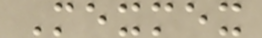Mexmex
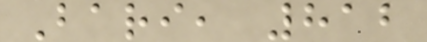Bari, 812
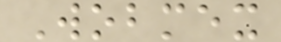Wobmex
